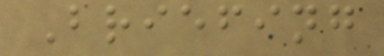Briefing
